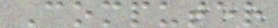Computer
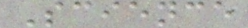Science
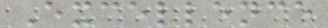Excellence
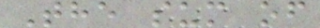The sum of
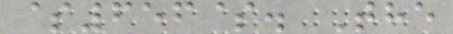$656$. The
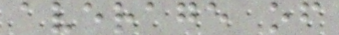average of
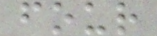four
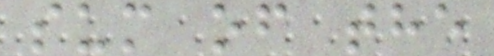sum of the
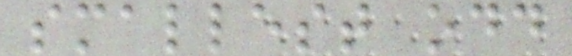smallest odd
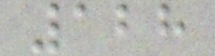128
